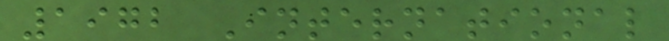1972 International
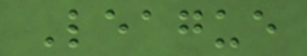League
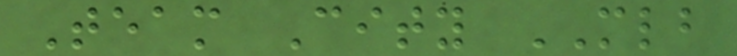Team City MLB
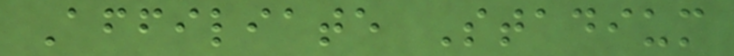Affiliate Stadium
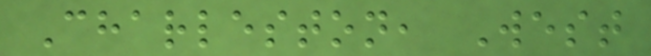Charleston, West
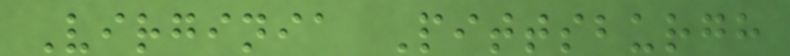Virginia Pittsburgh
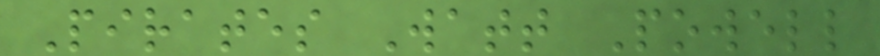Pirates Watt Powell
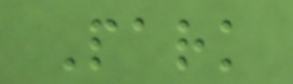Park
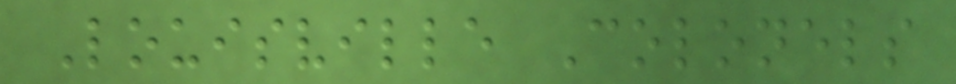Louisville Colonels
